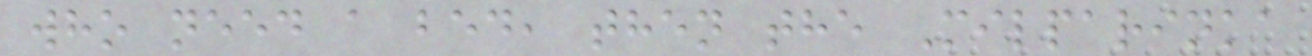who need a bed, then the Milparinka
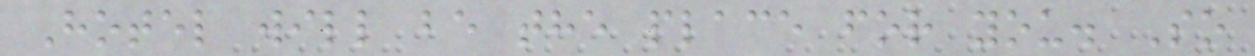Hotel will be the place for you. So
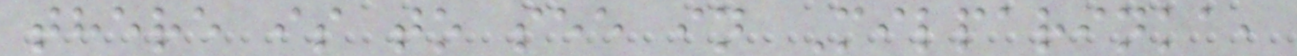there is to see in Milparinka,
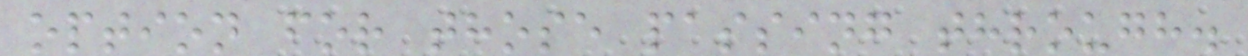option for those passing through.
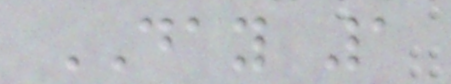DAY 1
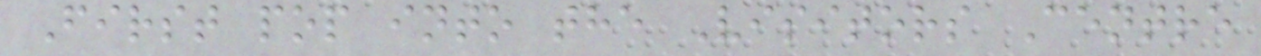First pop into the Visitors Centre
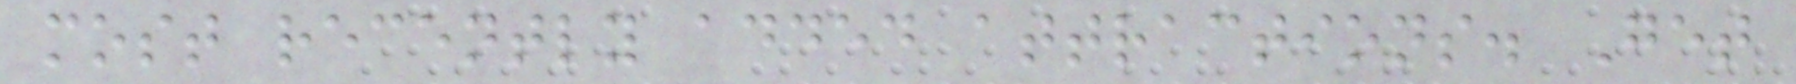most recently added attractions. Get
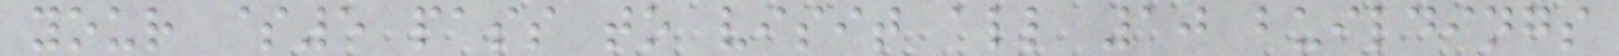your $5 pass to visit all 10 buildings
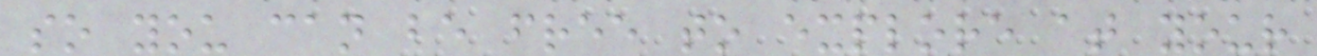so you can be free to explore at your
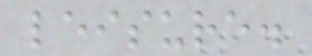leisure.
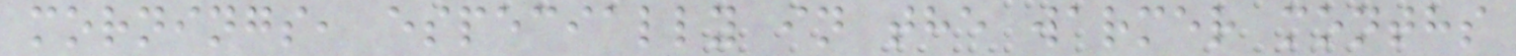mornings, especially in the warmer months
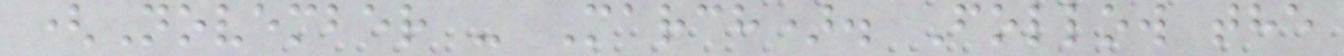(November - March). Follow the
